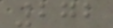272
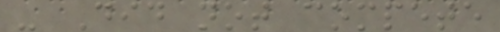- Did not compete
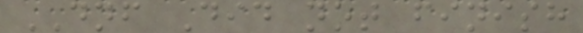DNF Did not finish
